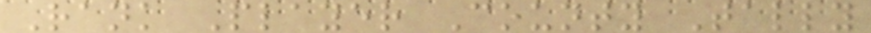Rank Player County Tally
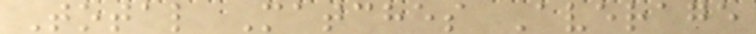Total Matches Average
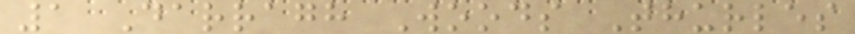1 Darragh Woods Thurles
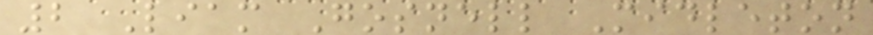2 Liam Gosnell Midleton
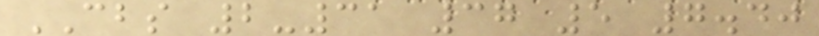CBS 2-31 37 5 7.40
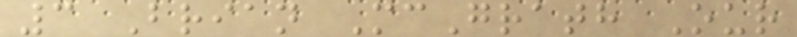3 Brian McGrath Our
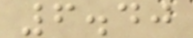6.40
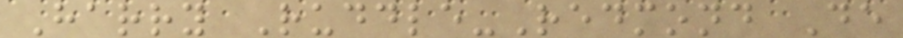Harry Ruddle-Redmond De
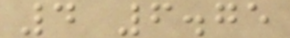4 6.75
